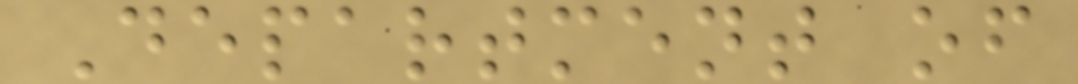Department of
